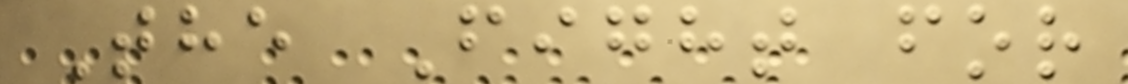The Fight for
